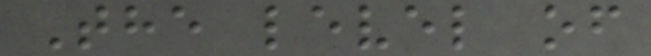The level of
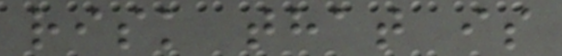risk that is
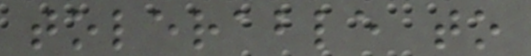tolerable to
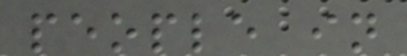people in
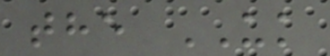the UK
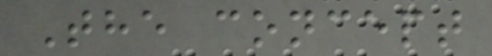The concept
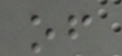of
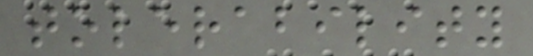tolerability
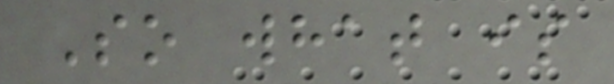So what is
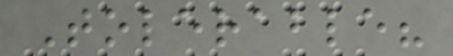Tolerable?
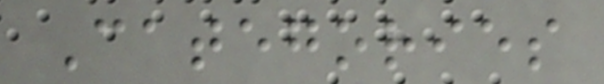Categories
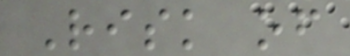Risk of
